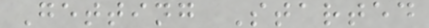Getting Started
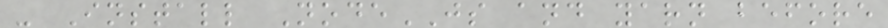- Install NodeJS and yarn before
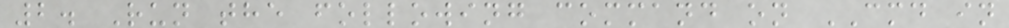2. Run the following command on CMD in
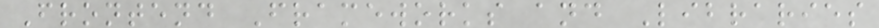Frontend Frameworks and Libraries
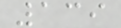139
